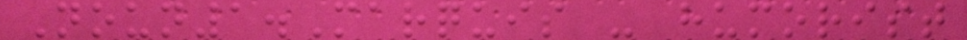Noun1.Marquis - humorist
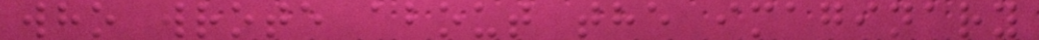who wrote about the imaginary
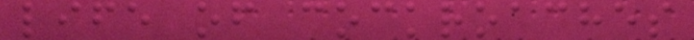life of cockroaches
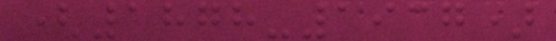(1878-1937)
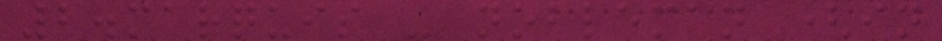2.marquis - nobleman (in
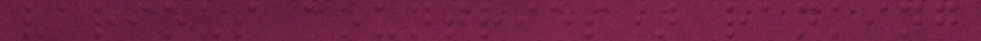various countries) ranking
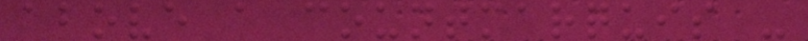above a countmarquis -
